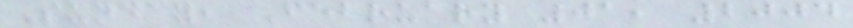Sunday, February 01, 2004
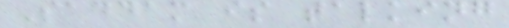Saddam is talking
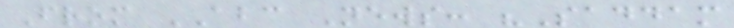From ABC News: "Saddam
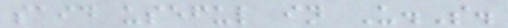said useful in U.S.
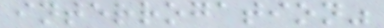interrogation"
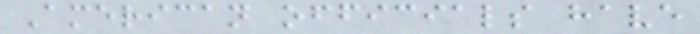American officials have
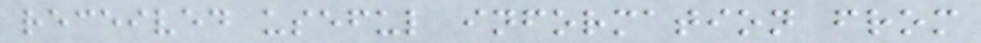received useful information from
